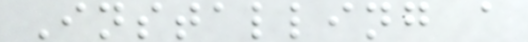Installing a
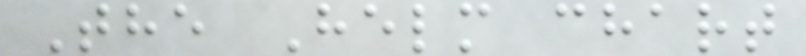The Helm chart
